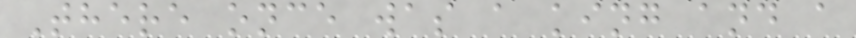There once was a king and a
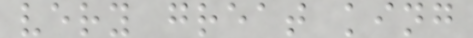very great king
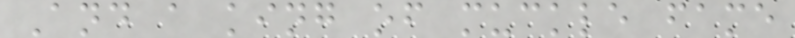And a king of muckle fame
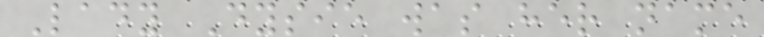Lady Dysie was her name
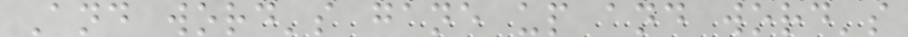And word's gane up and word's
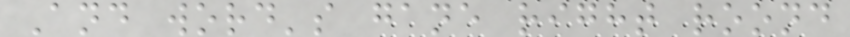And word's gane right roond
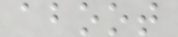aboot
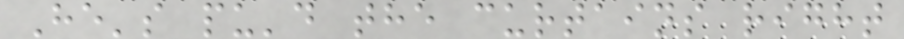He's pu'd the curtains right
